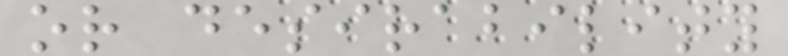or desirability
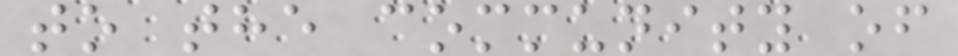to the community of
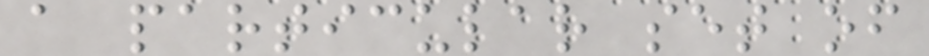a particular set of
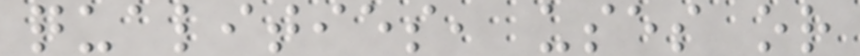qualities, uses or
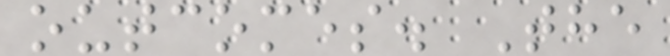outcomes. The
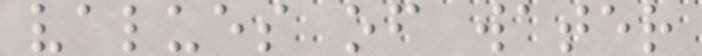values of water
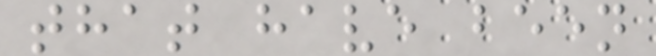that have been
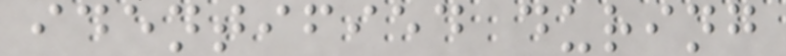identified during
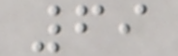69
